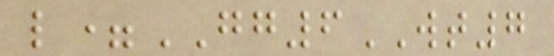l=GG6WT7
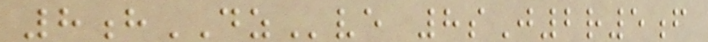8hDZve 8sJ2r5f
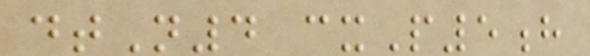dtN4 cxP5h
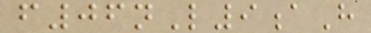f06nL9aH
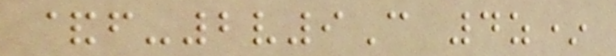&f-2v9C 4z*
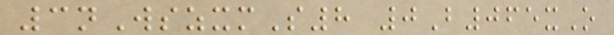3nWszxmS8 0B065xO
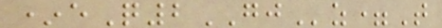*eQ2GJz=T
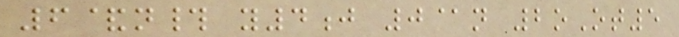6&n# y4j 0@n 2oOt5
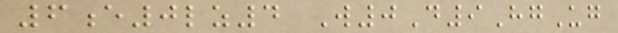6e0lz4 W0D9HgUg
